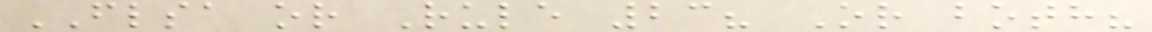FLSA or Rule 23? Or both?
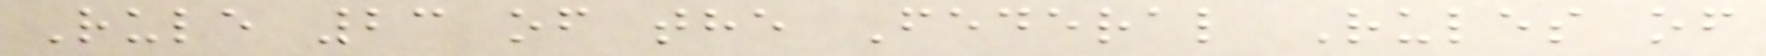Rule 23 of the Federal Rules of
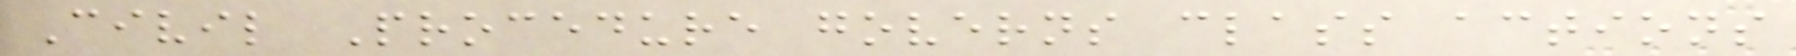Civil Procedure governs class actions
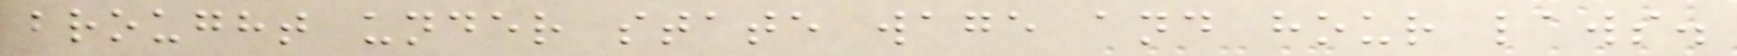brought under state wage and hour laws.
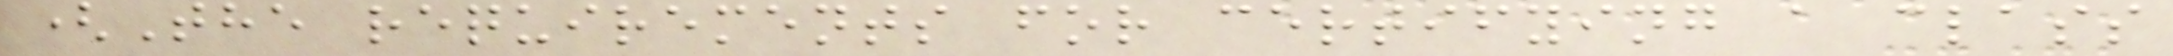(The requirements for certifying a class
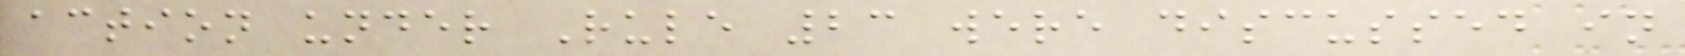action under Rule 23 were discussed in
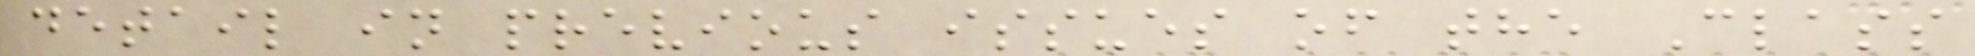detail in previous issues of the Class
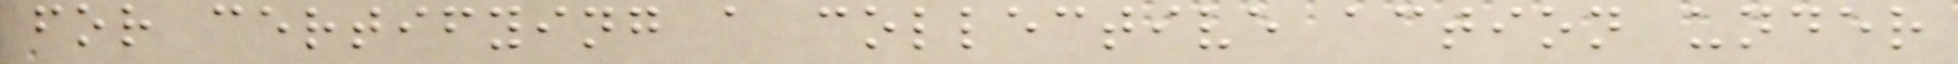for certifying a collective action under
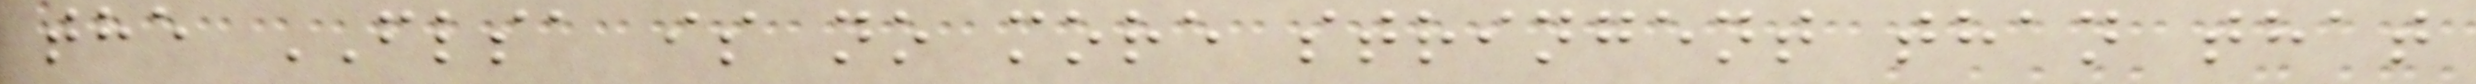the FLSA is no more stringent than that
